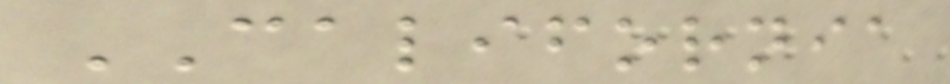CALIFORNIA
